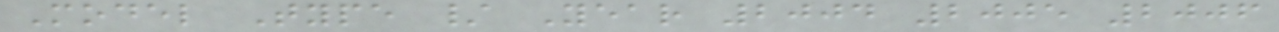Model Type / Year 2004 2005 2006
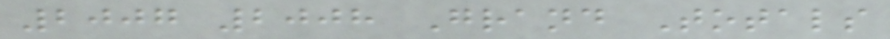2007 2008 Grand Totals
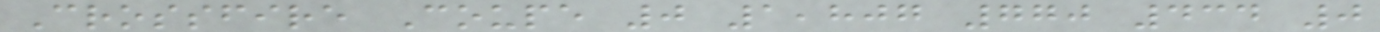Crossfire Coupe 0 1,807 770 434 0
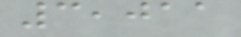3,011
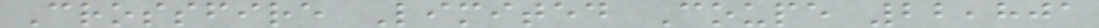Crossfire Limited Coupe 22,801
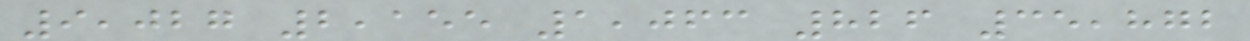9,027 2,155 1,063 826 35,872
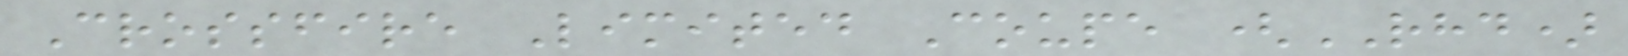Crossfire Limited Coupe (RHD)
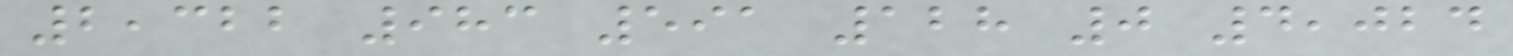2,322 983 591 128 0 4,024
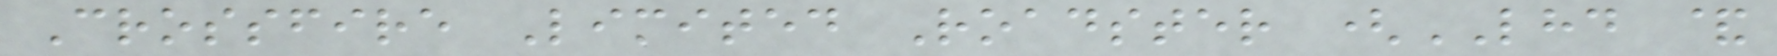Crossfire Limited Roadster (LHD &
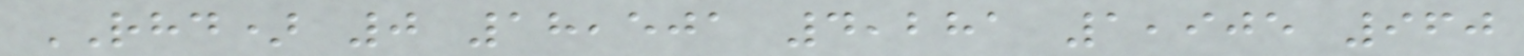RHD) 0 18,501 4,281 1,905 960
